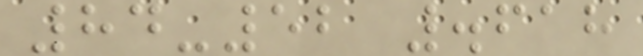84-52 .618
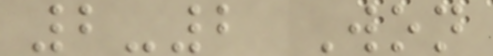2-2 Won
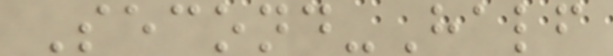Second-Half
